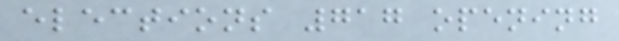elections 717 opening
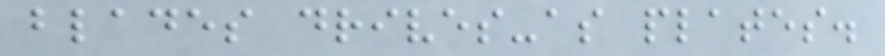blades drives-as plates.
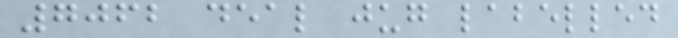7062 deal jug labelled
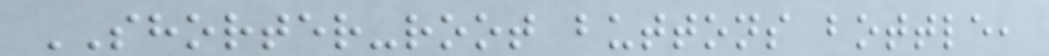SHORTER-root buttons bottle,
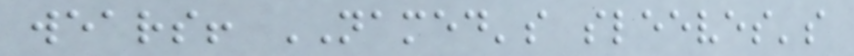wears! NAMED's sleeves's
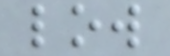low
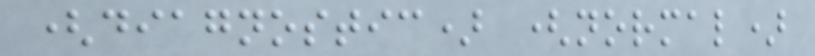(diagnostic) (normal)
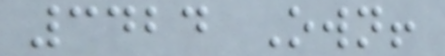3424 Own!
